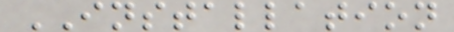INSTALLATION
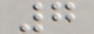7
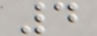4
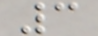3
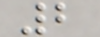2
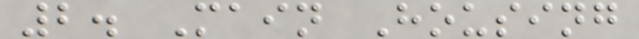2. Main Housing
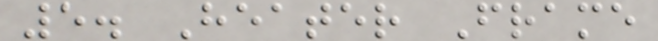5. Heater Frame
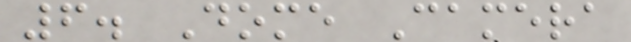6. Dome Camera
